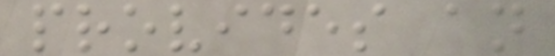provides an
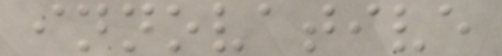innovative
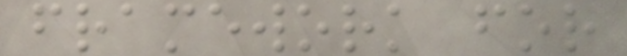framework for
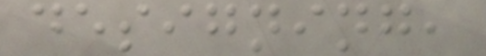designing,
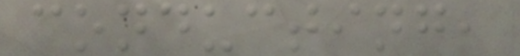conducting,
